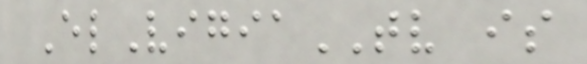ElVigiaTV is
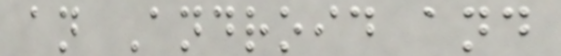an Android and
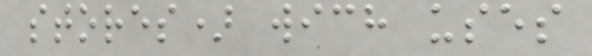stores) wich uses
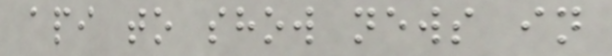api to show news in
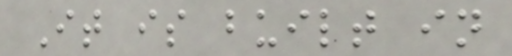It is built in
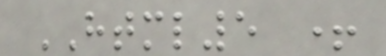HTML5 +
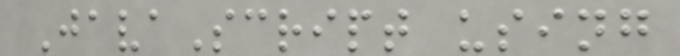JavaScript using
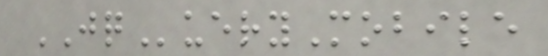JQueryMobile
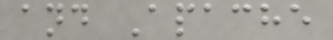and Apache
